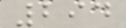294
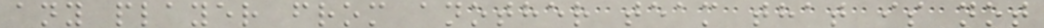any player from another team that is not
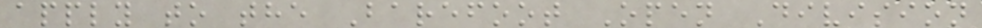apply to the Barefoot Open Division
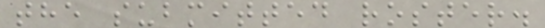the submitted roster.
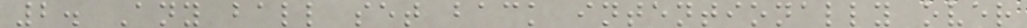2. Any ball set back intentionally over
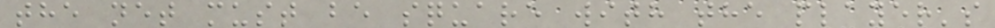the net must be square with the player's
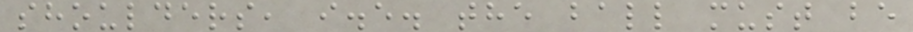shoulders, i.e. the ball must be
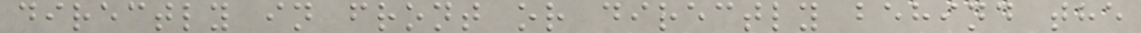directly in front or directly behind the
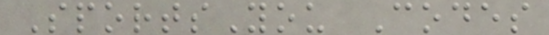SportsYou Codes
